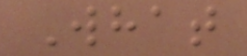What
